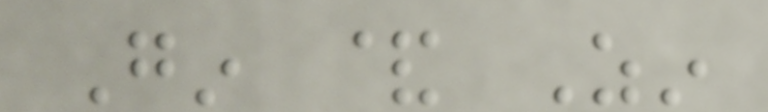Gin & Zin
